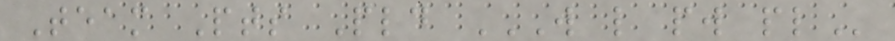Team Pts Pld W L PW PL
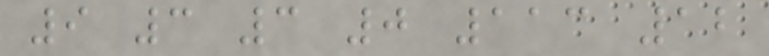9 3 3 0 113 12
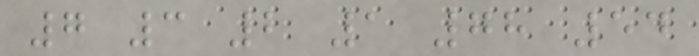7 3 2 1 78 54
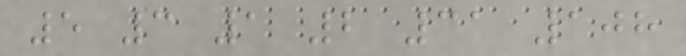5 3 1 2 31 108
